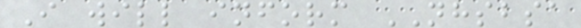I will inform NHSBSA
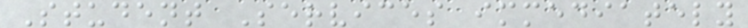Student Services immediately
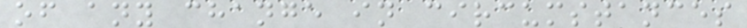of any change in circumstances
